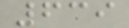639
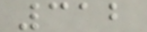312
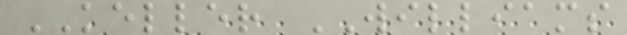KELLER WILLIAMS
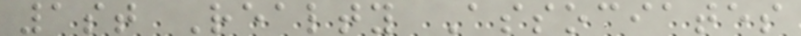1st Realty Associates
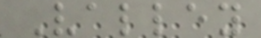Valley
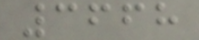3668
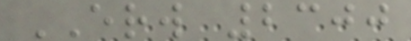ERW 2300
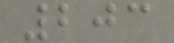203
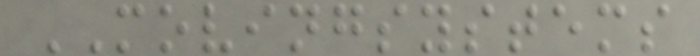MOVINGSYSTEMS
